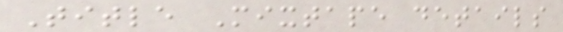Title Mixtape details
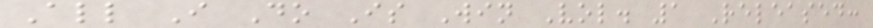All I Do Is Win Vol. 1 Released:
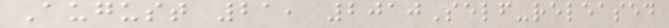August 21, 2010Self-released
